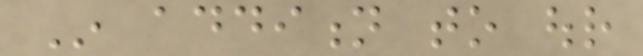In addition to our
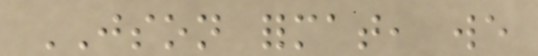JSON format, we
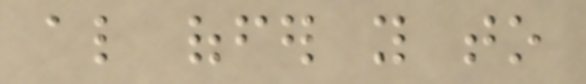also offer you to
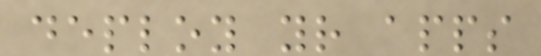deploy your apps
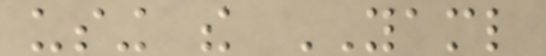using the YAML
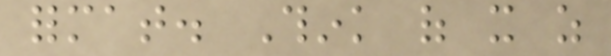format. Think of it as
